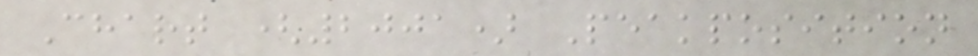Chart (2001) Peakposition
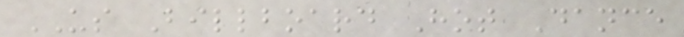US Billboard Hot Dance
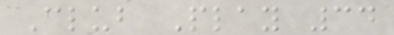Club Play 34
